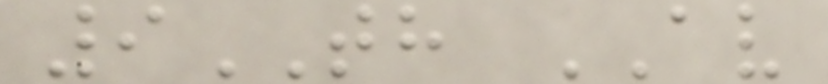9TH AV
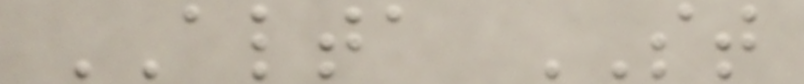ALTA ST
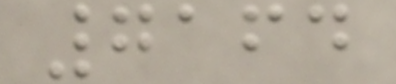7164
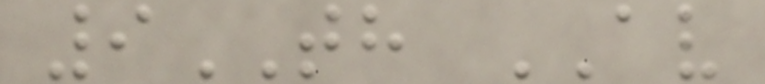9TH AV
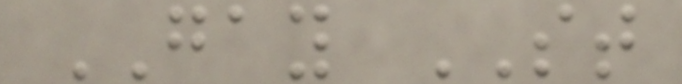GAY ST
